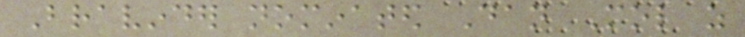Bravinder nominated Dan Mol as
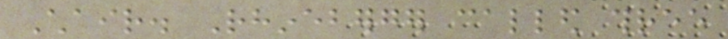Chair. Rhineberger called three
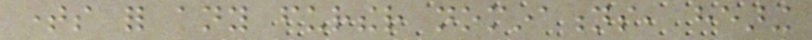times for any further nominations, hearing
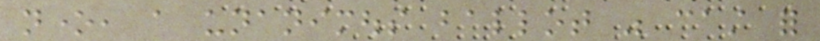none, a unanimous ballot was cast for
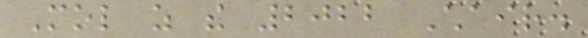Mol as the 2022 Chair.
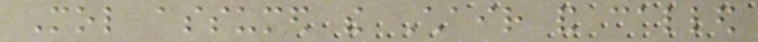Mol assumed the Chair and called
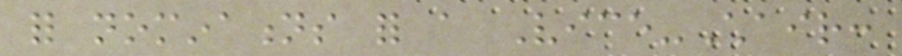for nominations for a Vice-Chair:
